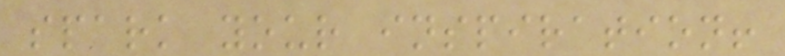spark your inspiration!
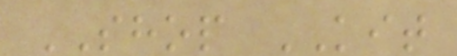SHOP KIT
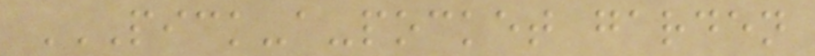PICK-A-POCKET GARDEN
